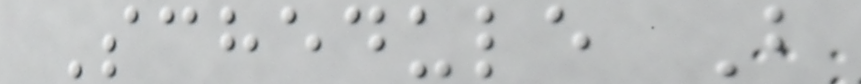Schedule B
